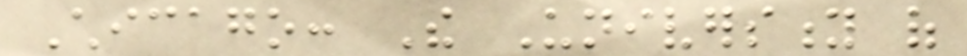Chicago: The University of
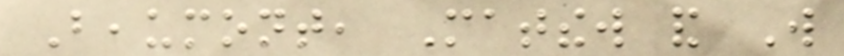Beaumont, Matthew and Will
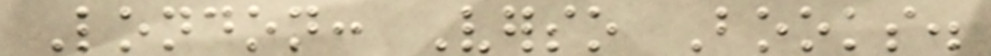London: Verso Books.
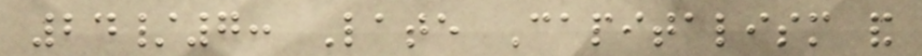24/7: Late Capitalism and
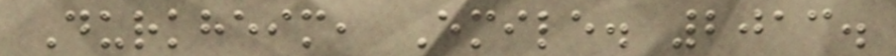Durkheim, Emile. 2013.
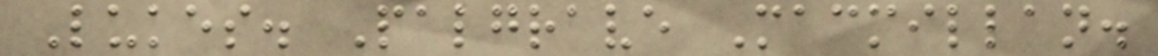Lukes. Palgrave Macmillan.
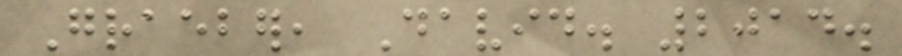Graeber, David. 2014.
